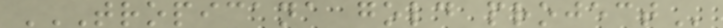TROPICANA GOLD PROJECT
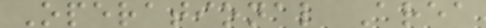Operational Area
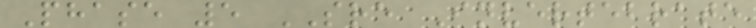Phase 5 SRE Invertebrate
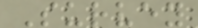Survey
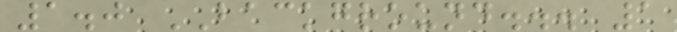1.0 BACKGROUND... 1
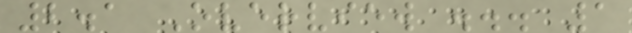2.1 Overview ... 1
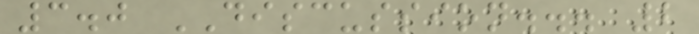3.0 DISCUSSION... 2
